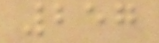257
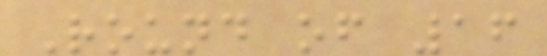Round of 16
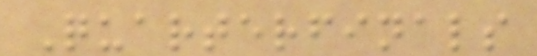Quarterfinals
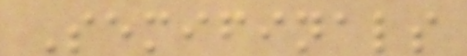Semifinals
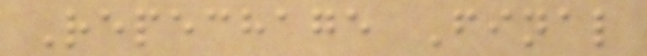Repechage Final
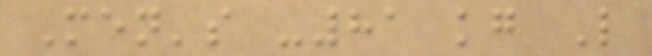Men's -81 kg L
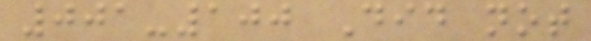001-100 Did not
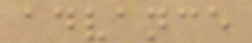advance
